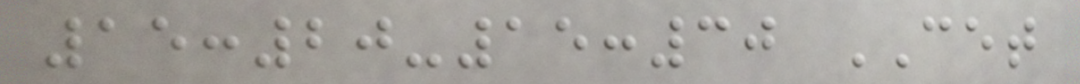15:20-15:30 CET
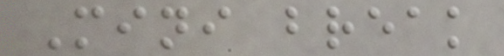Mini break
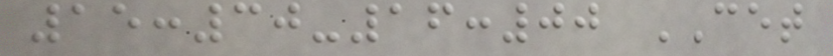15:30-16:00 CET
